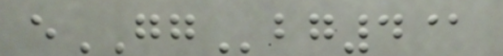eGGbg4@
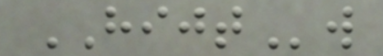HIJTw
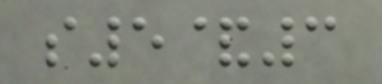s5&3
